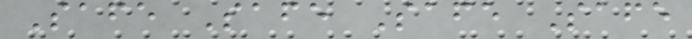Safe Safe Safe Safe
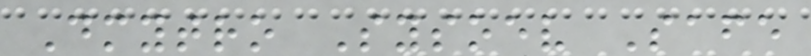Dmytro Sysoev Safe
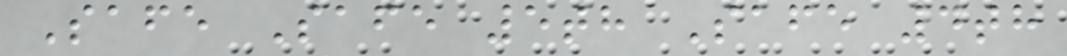Safe Safe 5th Safe 4th
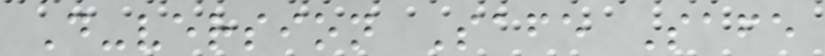D-version Safe Safe
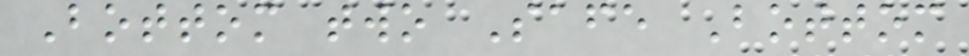Bottom two Safe Bottom
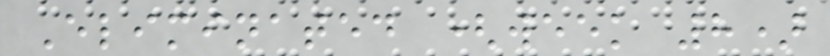Eliminated (week 8)
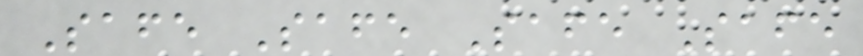Safe Safe Safe Safe
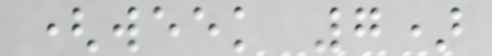(week 7)
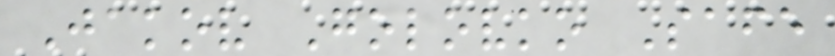Jakov Golovko Safe
